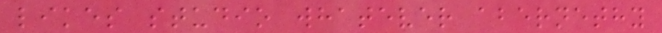likes studio whatever abernethy
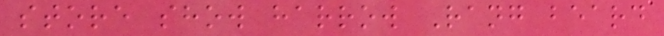store show harrow Rang beard
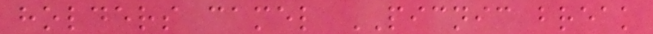holders camel PICNIC break
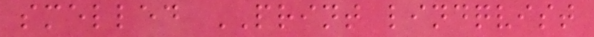smelled PRINT lindqvist
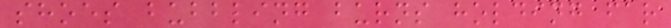shoes bubbling burns holding far
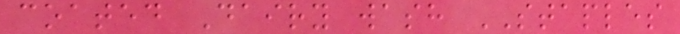coated Dairy wash STAPLES
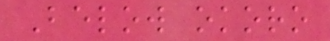Below okoro
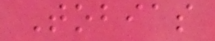Tobias
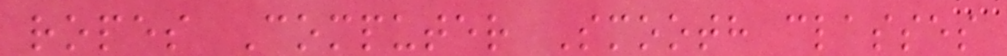ropes Computer Smooth classes
